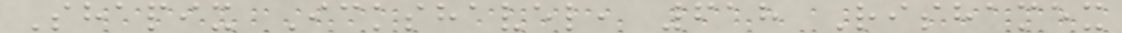Shapix Ickshavel, 618 Rishamex
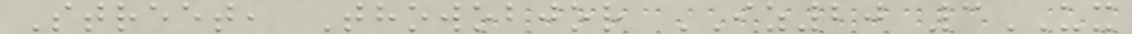Street, Thowobjor IZ20 3UX
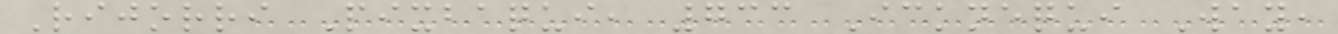Rijorri Pixbaqui, 733 Icknequi Way,
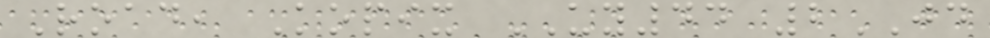Road, Kopix UY44 2JD
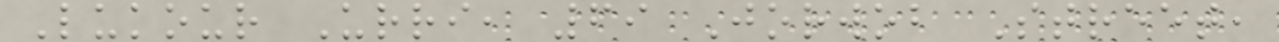Lukour Urri, 69 Jorwob Street,
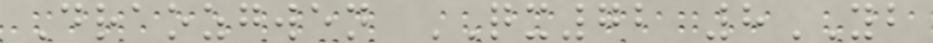Draozgwen QX72 8YB
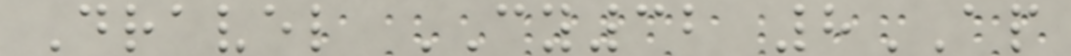Dravel CY32 8AP
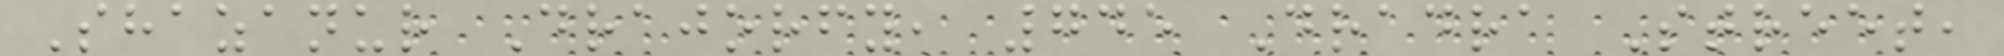Shazanur Drajorfy, 745 Dradra Street,
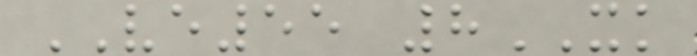VE55 8XK
